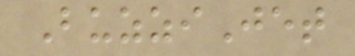BuzziJet
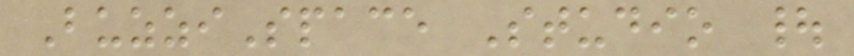BuzziSpace Studio |
